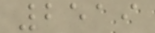2519
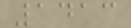1413
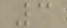3
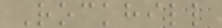Rockhill
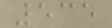535
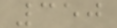350
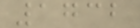1732
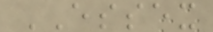ESSEX
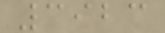3923
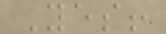Yes!
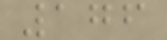176
